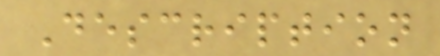Description
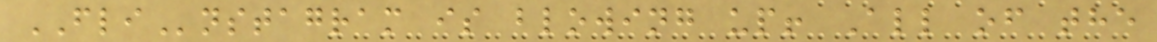FLInstagram is blowing up! All of the
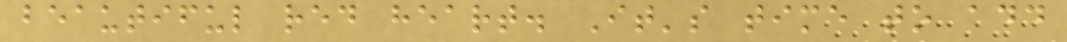beautiful red heart. It's time to add
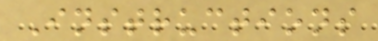Instructions
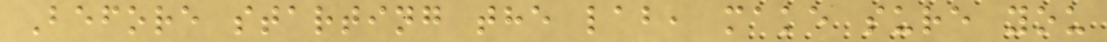Before starting the lab, make sure you
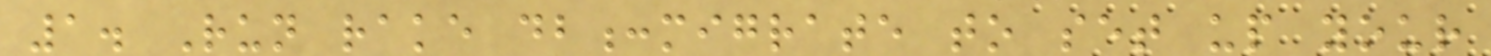1. Run rake db:migrate to set up your
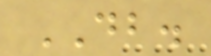DB.
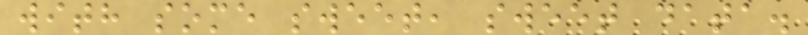with some sweet, sweet data.
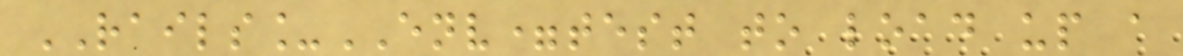RAILS_ENV=test to load up a
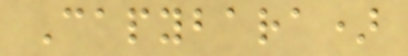Capybara)
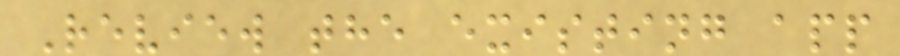Review the existing app
